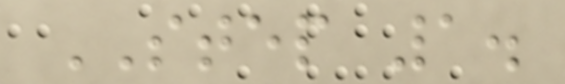STEP 1.
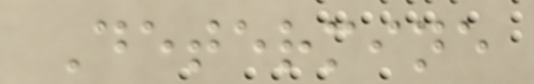Determine
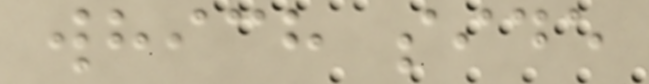which side
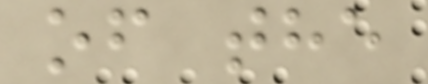of the
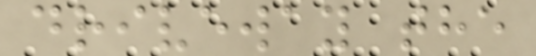driveway the
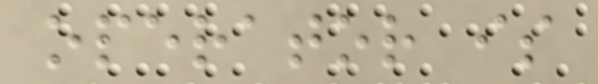operator is
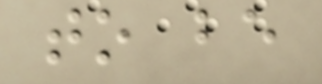to be
